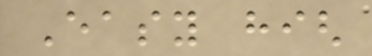Easy high
